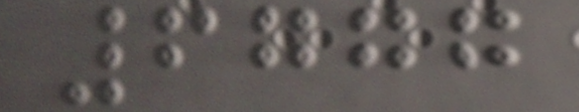6777
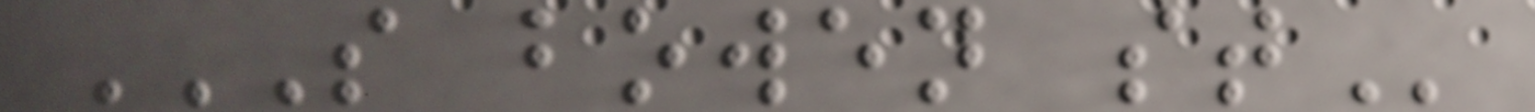S BOWEN ST
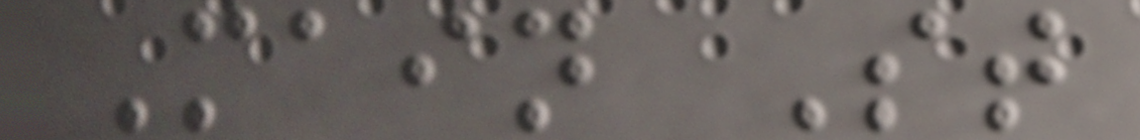Main St
